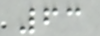63
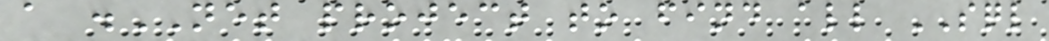a .NET project to find all SQL
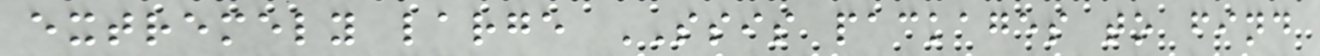extremely large SSIS packages to find
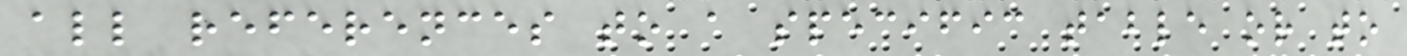all references to a specific table or to
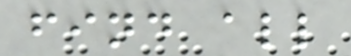find all
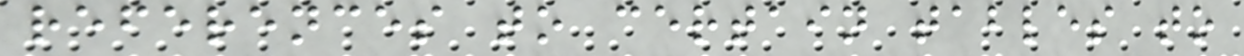references to certain tables to
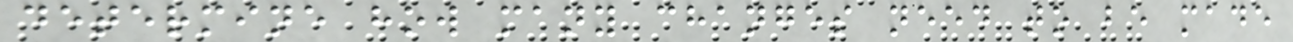determine how many changes need to be made
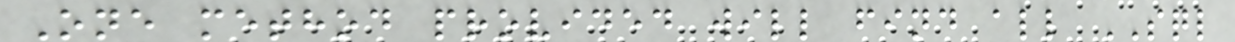One method provided will find all SQL
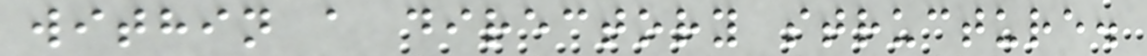within a directory structure.
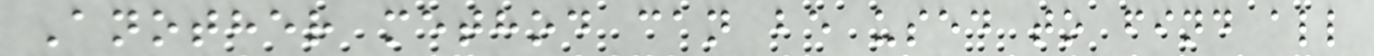Another method can be used to find all
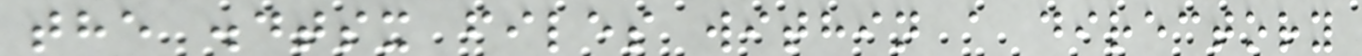the .dtsx files within a directory
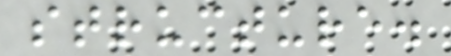structure.
